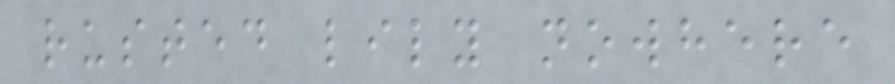rusted lily nowhere
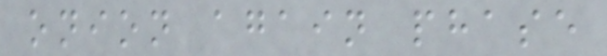onion again phase
